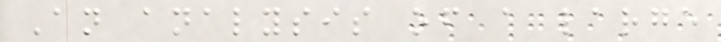An analysis of a large
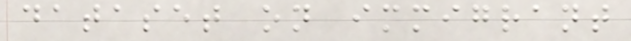dataset on immigrant
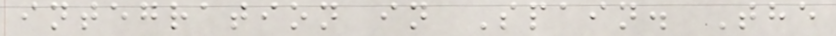integration in Spain. The
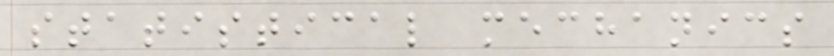statistical mechanics
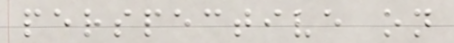perspective on
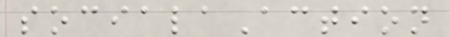socialaAction
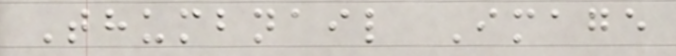Thumbnail Image
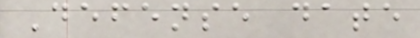Defense date
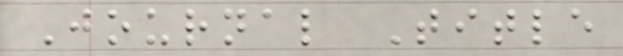Journal Title
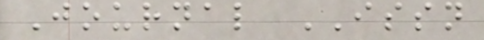Journal ISSN
